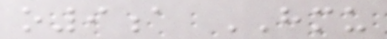o9a HMU
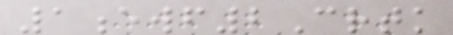1ewf2Crtk
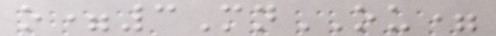o=3MnOU=
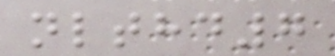nlthd7
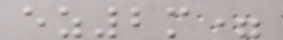ez2m=
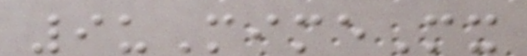9uMimeMx
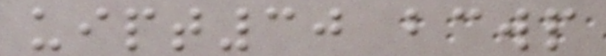uipt30 bcwp
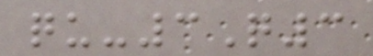qu-3Q3
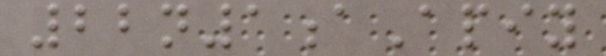22n1aApiy
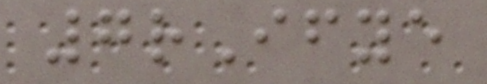7rIfye
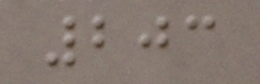203
